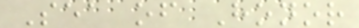Sea of Honor
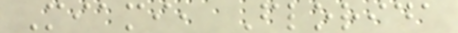Miami, Florida
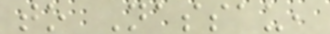to Nassau,
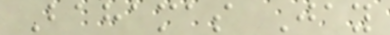Bahamas Jay
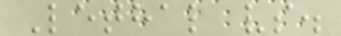Lethal vs.
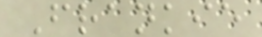Frankie
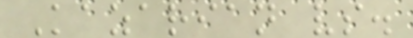Kazarian vs.
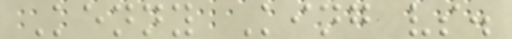Kenny King vs.
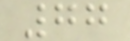77
